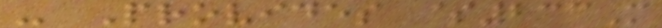- Provides $233M
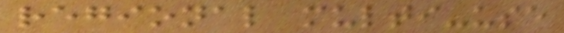regional multi-use
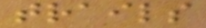trails
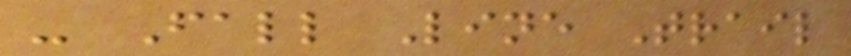- Fall Line Trail
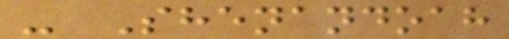- Shenandoah
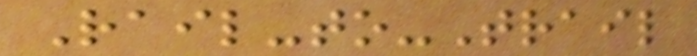Rail-to-Trail
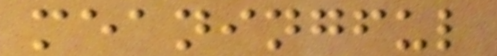meaningful
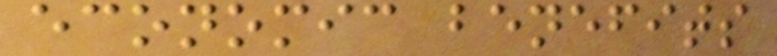economic benefits
